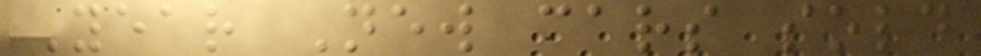Year New cars sold
